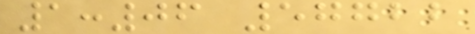1:06 57722
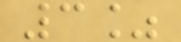3%
